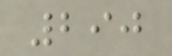290
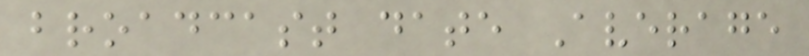broadcast date Average
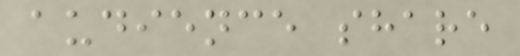audience share
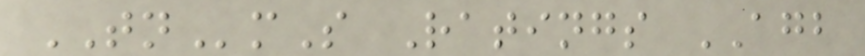TNmS Ratings AGB
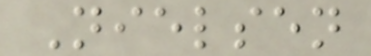Nielsen
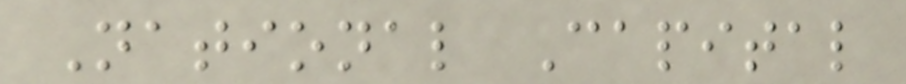National Capital
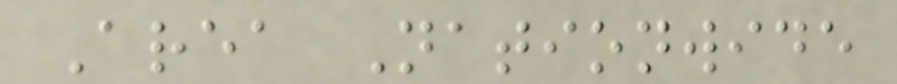Area Nationwide
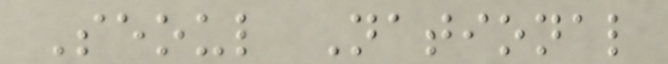Seoul National
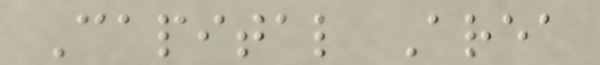Capital Area
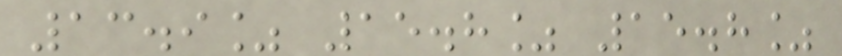13.9% 15.8% 15.8%
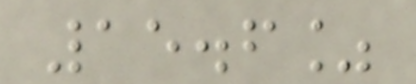15.6%
